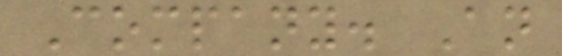Company. An
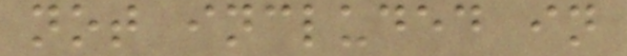not included in
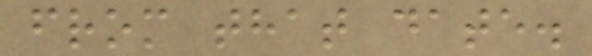from that date.
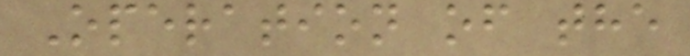Operation of the
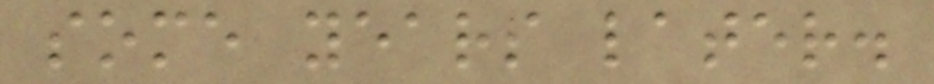some years later.
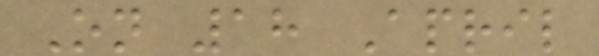On 18 April
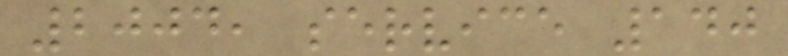2004, service 140
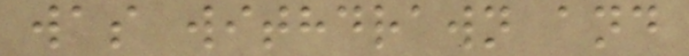was withdrawn and
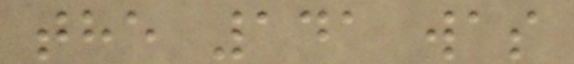the 141 was
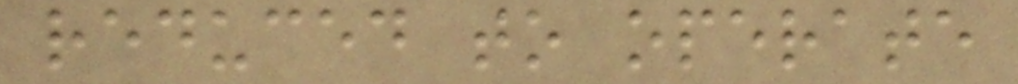reduced to operate
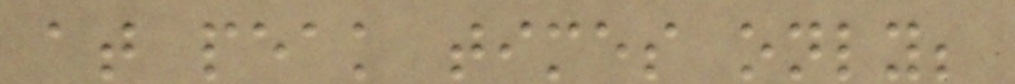at peak times only;
